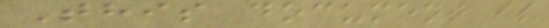This document is
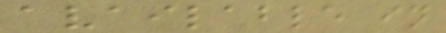available in
